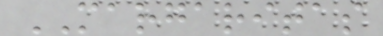MARGARITAS
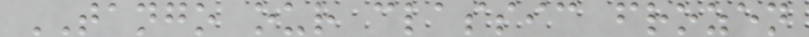TANGO our classic frozen
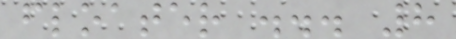floater ... 8
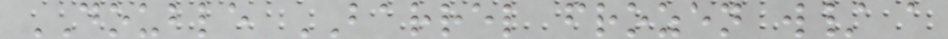DOUBLE BARREL frozen w/ a
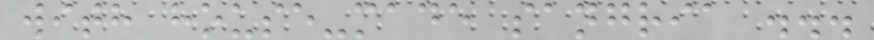with house-made sangria ...
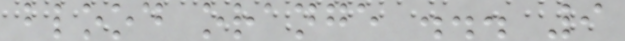blood orange ... 9
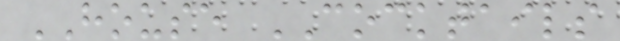HOUSE COCKTAILS
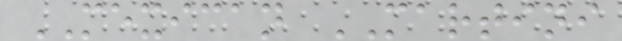MEXICAN MARTINI
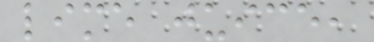lime juice,
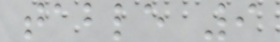table 9
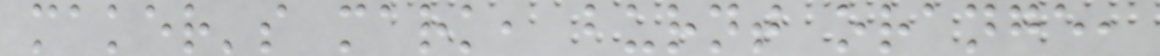maker's mark, burnt orange,
